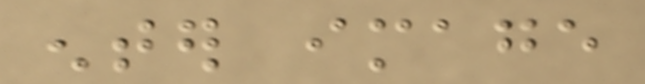enter image
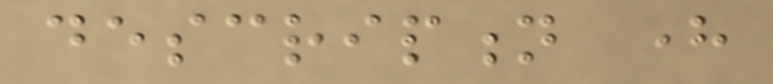description here
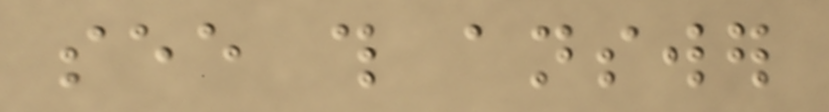see this answer
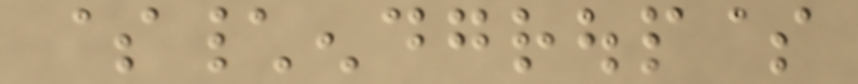$\endgroup$
